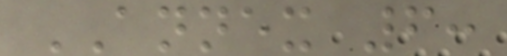ANNEX 6:
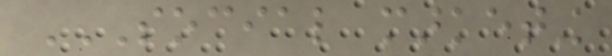SOCIAL MARKETING
